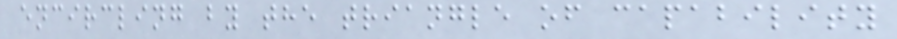encircling by the triangle of capability
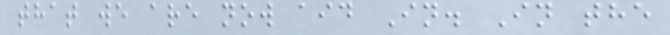that we are now aid In. In the
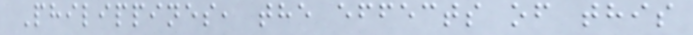Philippines, the effects of this
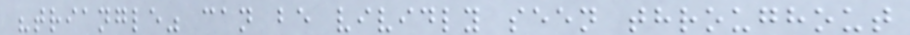"triangle" can be vividly seen throughout
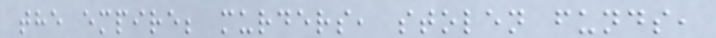the empire; murders, stolen funds,
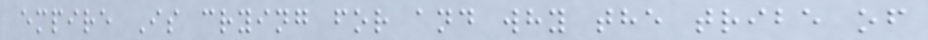empire Is crying for and why the tribe of
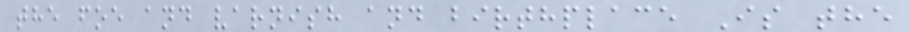the foe and varnish and birthplace Is the
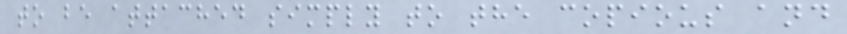to be attached simply to the copious and
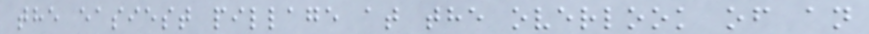the easiest pillage at the overlook of an
